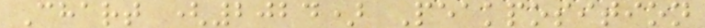Chart (2024) Peakposition
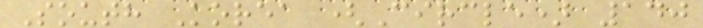South Korea (Circle) 140
